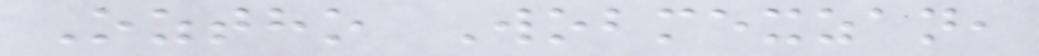Oztho Wobmexzan,
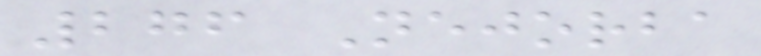276 Nejorba
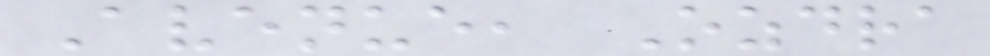Avenue, Ozdra
